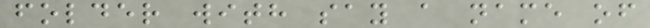folder with say a name of
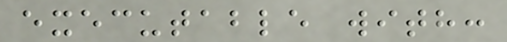executable with:
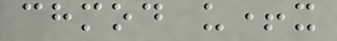chmod u+x
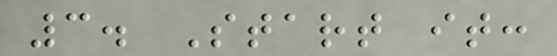3. Start it:
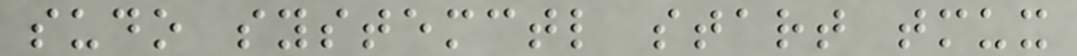sudo systemctl start tmux
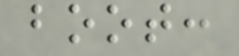boot:
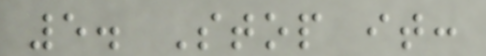5. Stop it:
